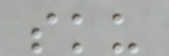sku
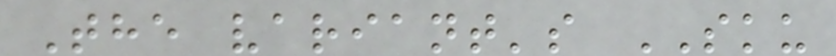The variant's SKU
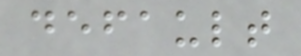default
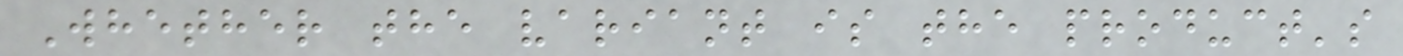Whether the variant is the product's
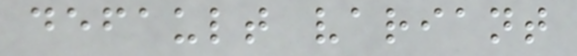default variant
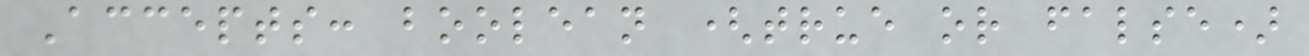Accepts: boolean (true or false)
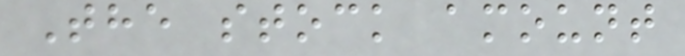The stock amount
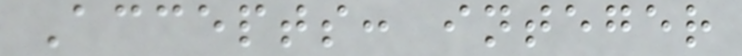Accepts: integer
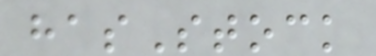hasStock
